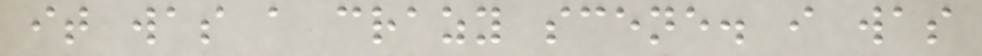it was a crazy scene. i was
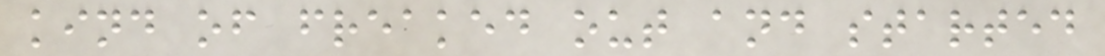kind of freaked out and started
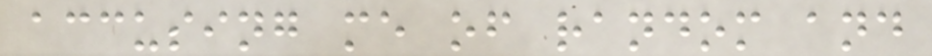accusing me of random and
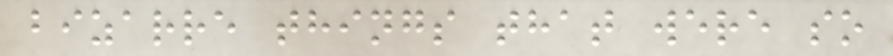bizarre things that were so
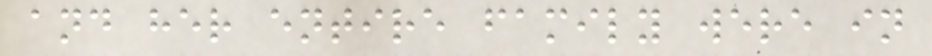and her entire family were in
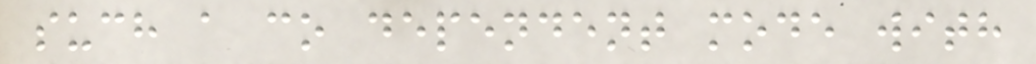such a co dependent mode with
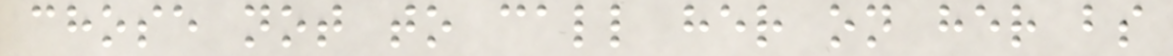chose not to call her on her bs
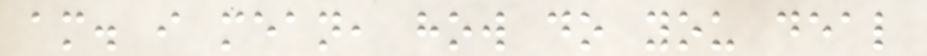am. i mean, how do you deal
